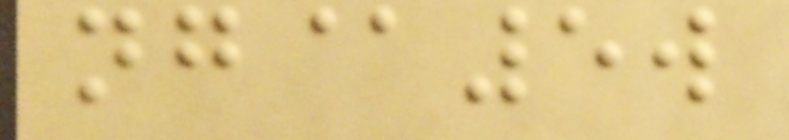ng@5w
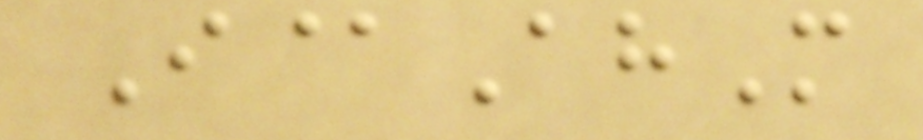I@AhM
